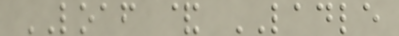LOAF & LADLE
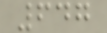647
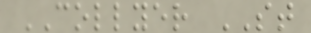COLLYER ST
